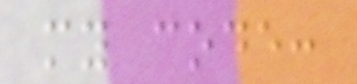my code:
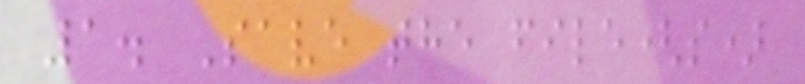1. Save the file(s)
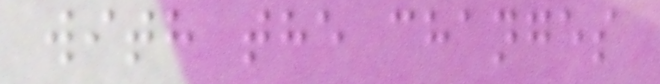with the changes
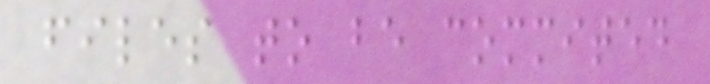files to be commited
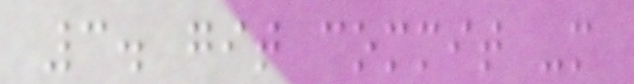3. git commit -m
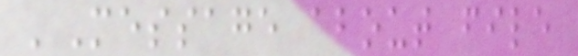'Message about file
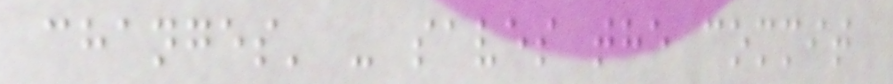changes' - saves the commit
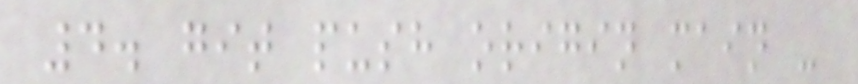4. git push origin main -
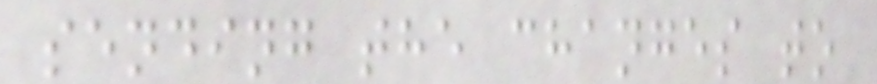sending the changes to
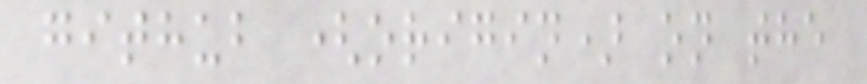github (origin) on the
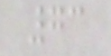73
